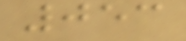053
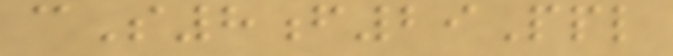cS8f29Ppl
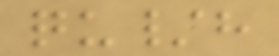qu/h
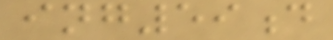ing59d
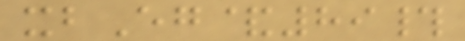xbEg&89#
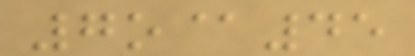7o@45
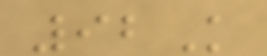92K
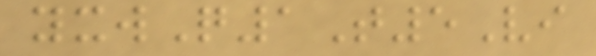yxwQ1T5Vi
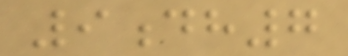9dh7
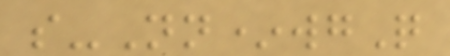s-Nn*wgQ
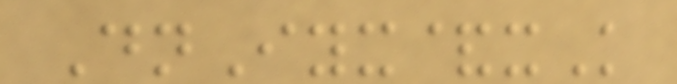DnIyx&xK
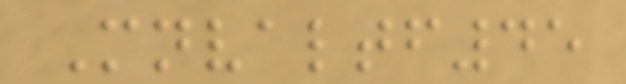Mnvaltf45
